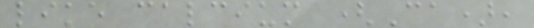like calcium (Ca),
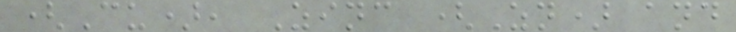(Cu), Zinc (Zn) and
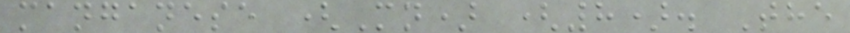manganese (Mn) (8). The
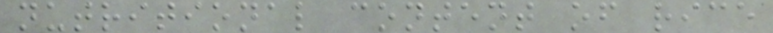nutritional content of rice
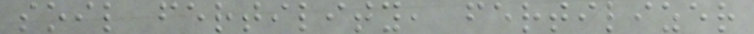soil fertility, fertilizer
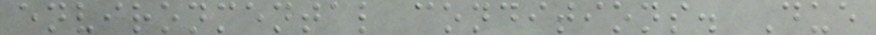environmental conditions. Due
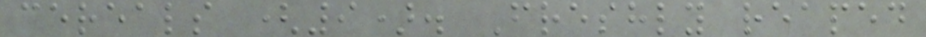cereals (9). Freshly reaped
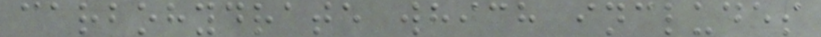carbohydrate which includes
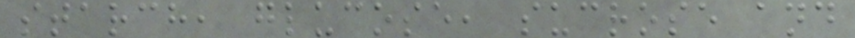starch, glucose, sucrose and
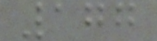177
